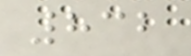832
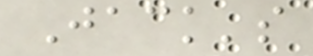Jack's
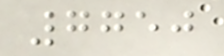7750
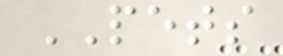PETS
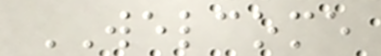WELCOME
